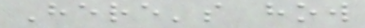Here's how
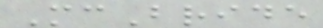McBride
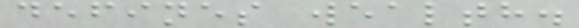defines wealth.
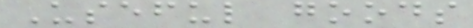Useful goods
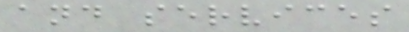and services
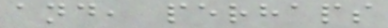and, perhaps
